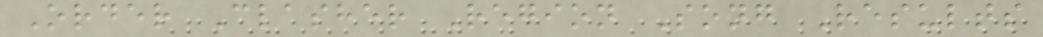Order Clasher Region Song Results
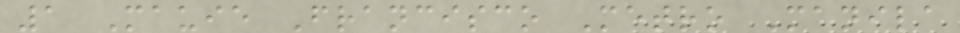1 Mauie Francisco Metro Manila
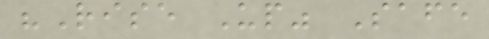"Rise Up" Safe
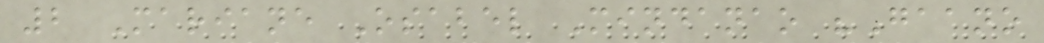2 Mariane Osabel Mindanao "Gaano
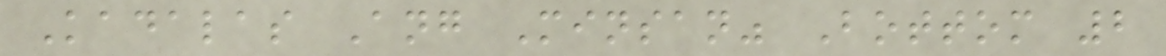Kadalas Ang Minsan" Bottom 2
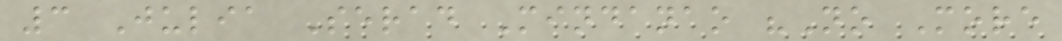3 Julia Serad Mindanao "No More
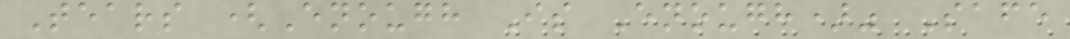Tears (Enough Is Enough)" Safe
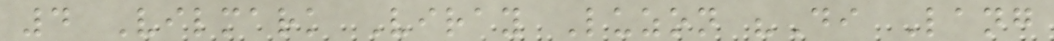4 Vilmark Viray Luzon "Di Lang
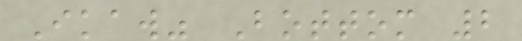Ikaw" Bottom 2
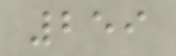259
